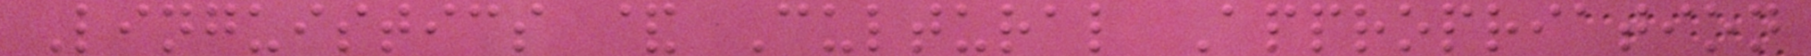Linguistics & Cultural Appropriation
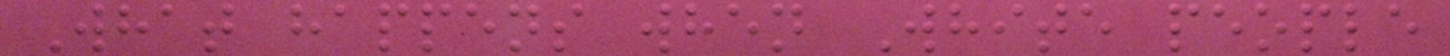What happens when White people
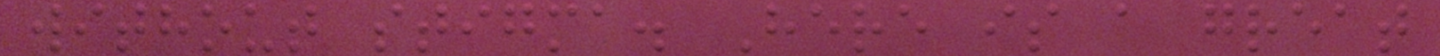without stigma. Here is a great
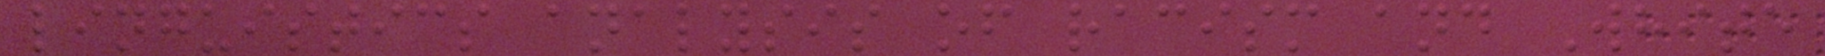linguistics analysis of racism and White
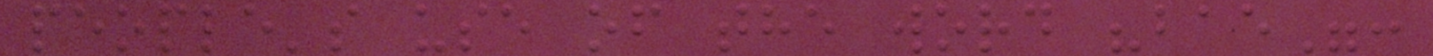people's use of the word "bae":
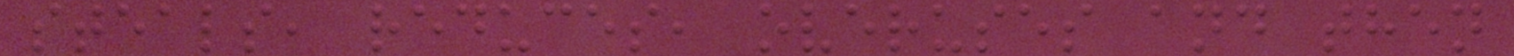steals, reduces, overuses and then
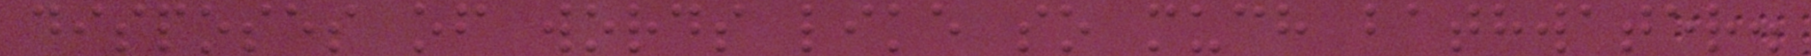disposes of words like so much bathwater.
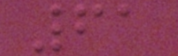61
